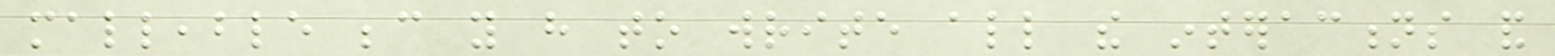malleable because you have to write all the interactions and
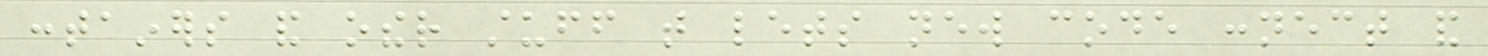containers and other stuff that lets new code connect and
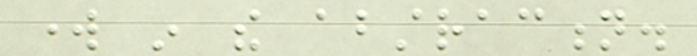work in the abstraction.
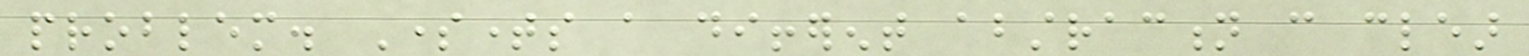problem. Sometimes a different abstraction can clear
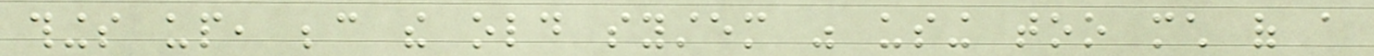things up, because the old system was using too much of a
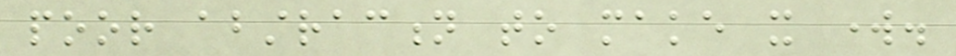poor abstraction to make it work.
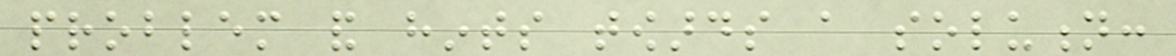problem and hints towards a solution:
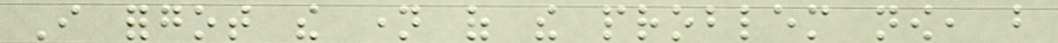I forgot the name of the problem now, but
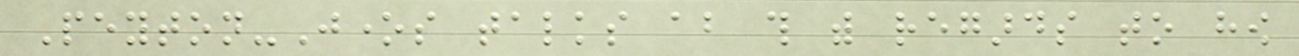Peyton-Jones talks about this with regards to how
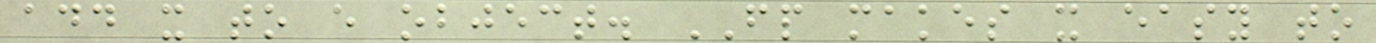add it to every object. FP makes it easy to
